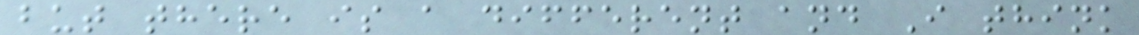but there is a different and I think
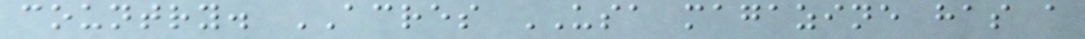country. ACRES USA magazine has a
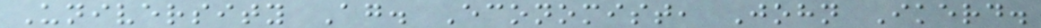University Ag. Economist, John Ikerd.
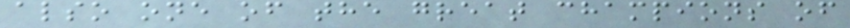also one of the great champions of
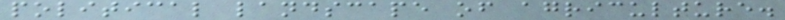political landscape of agriculture.
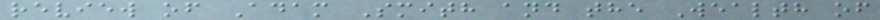review of Adam Smith and the Wealth of
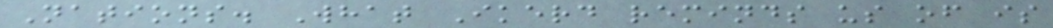Nations. What Ikerd reminds us of is
